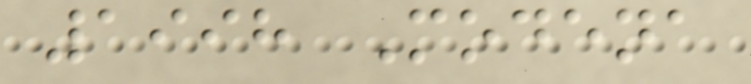1998 Modena
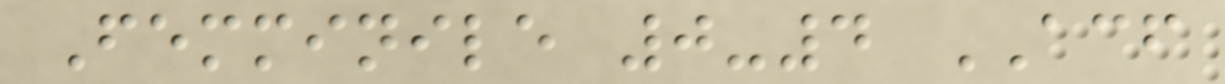Femminile 0-4 ACF
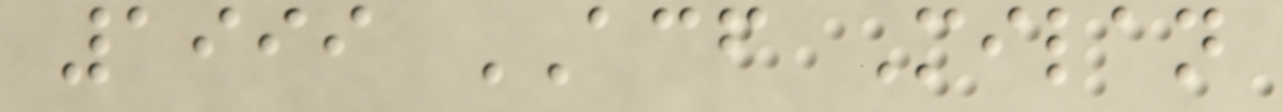1999 ACF Milan
